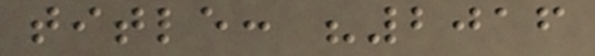title: "2016
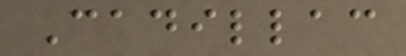Cadillac
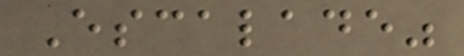Escalade"
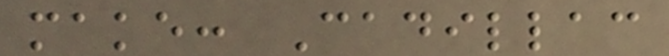make: Cadillac
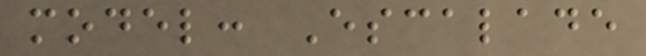model: Escalade
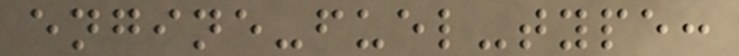engine-fuel-type:
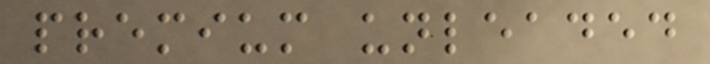premium unleaded
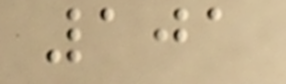101
